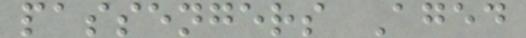passengers Aged
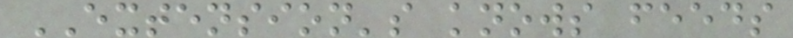EXTENSION's knows feeds
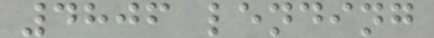4806 lending
